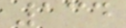134
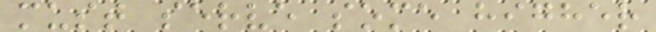must serve some higher
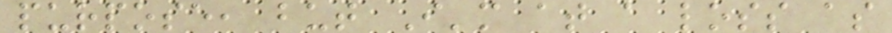purpose, but I'm at a loss as
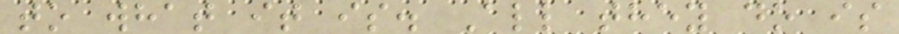to what it is. All they do is
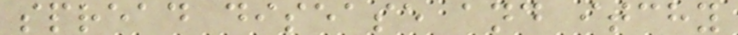spread disease and itchy
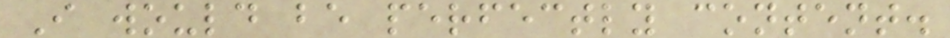I would be perfectly content.
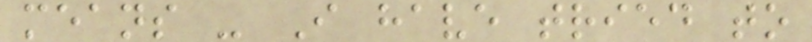means - I have tried to
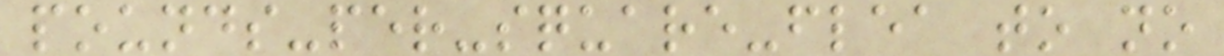pounds-per-square-flea to no
